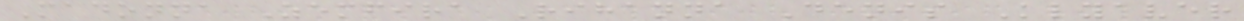Madonna Zemfira Rihanna Denis Klyaver
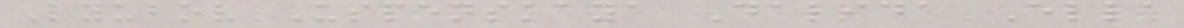Lyubov Uspenskaya Dalida Ella
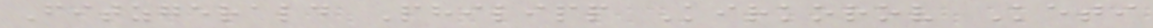Fitzgerald Philipp Kirkorov Keti
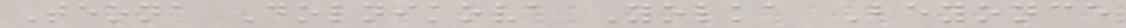Teona Dolnikova Yolka Beyonce
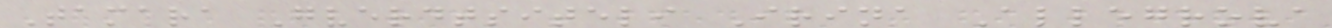Tamara Gverdtsiteli Irina Allegrova
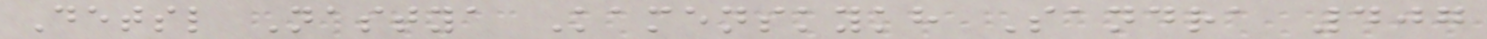Detsl Nastya Kamenskykh Sandra 407
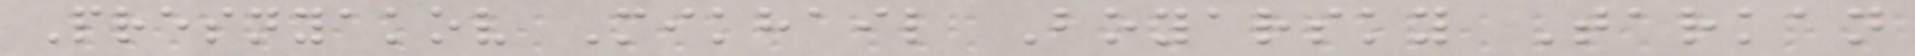Presnyakov Mikhail Boyarsky Tarkan
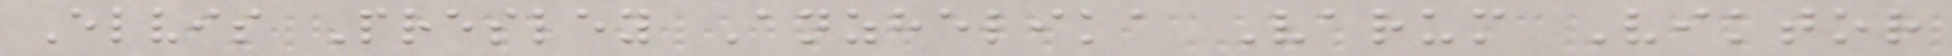Elvis Presley Anzhelika Varum Viktor
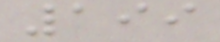199
